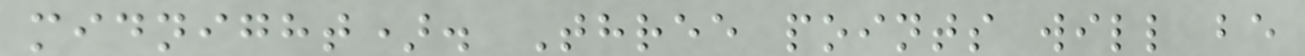midnight). Three points will be
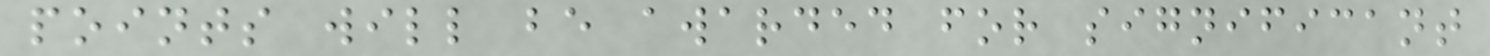points will be awarded for significant
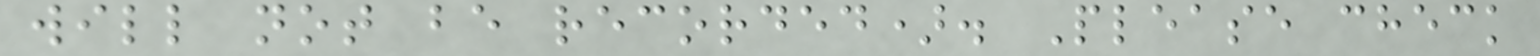will not be recorded). Please check
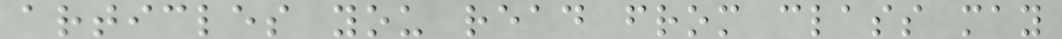articles you read from class may
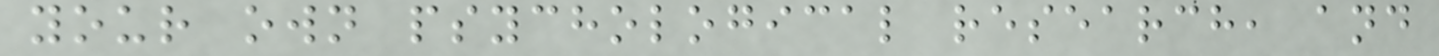your own psychological research, and
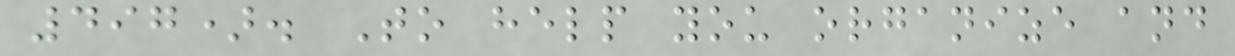497). To help you organize and
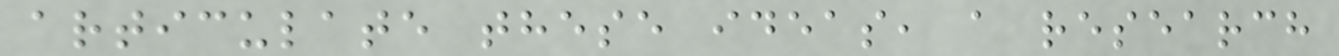articulate these ideas, a research
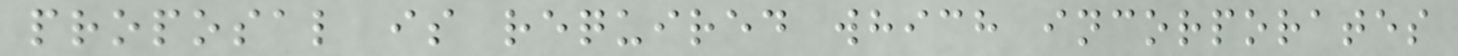proposal is required which incorporates
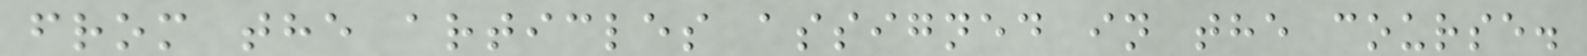from the articles assigned in the course.
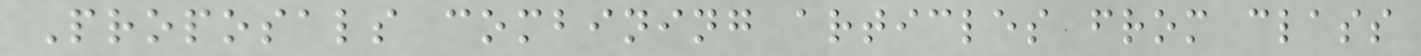Proposals combining articles from class
